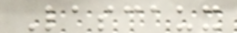Lascaux
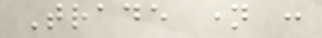Trade name :
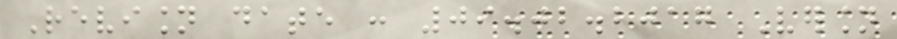Revision date : 09.02.2017 Version
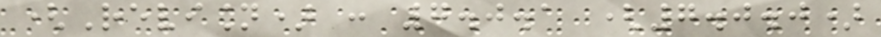(Revision) : 7.0.1 (7.0.0)
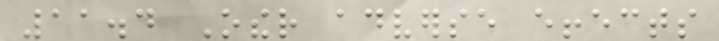11.4 Other adverse effects
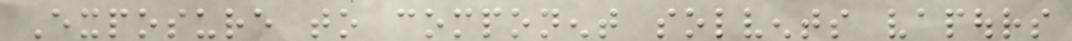Exposure to component solvents vapours
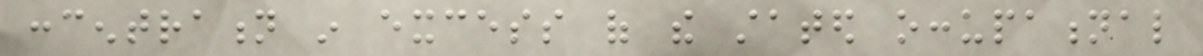concentration in excess of the stated occupational
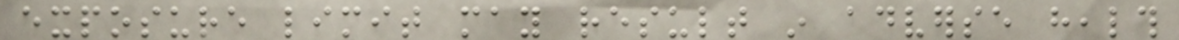exposure limit may result in adverse health
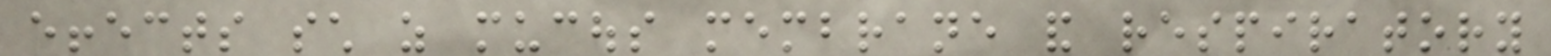effects such as mucous membrane and respiratory
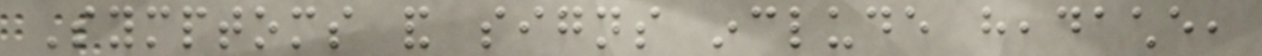Symptoms and signs include headache,
